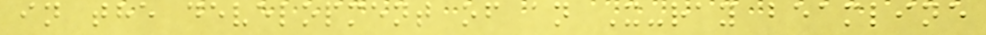in the development of an X-ray beamline
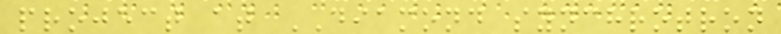project at DIAMOND synchrotron
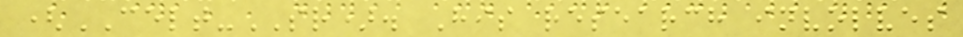(CELT-SR). His research involves
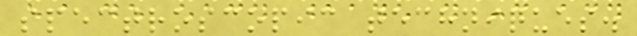spectroscopic techniques.
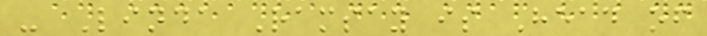- Linda Ramsay is Head of
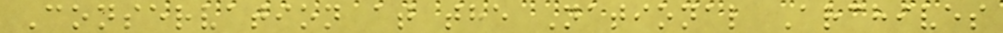Conservation at the National Archives
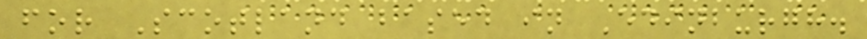for Scotland based in Edinburgh.
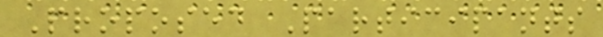Proposed Participants
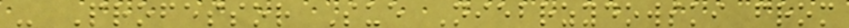- Professor Sue Niebrzydowski from
